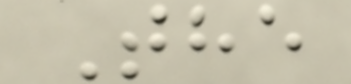The
